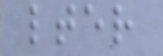lter
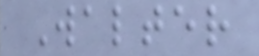Walter
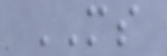MS
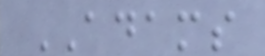ADAMS
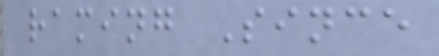raming Since
